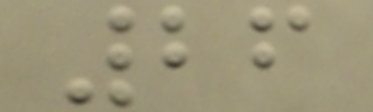26
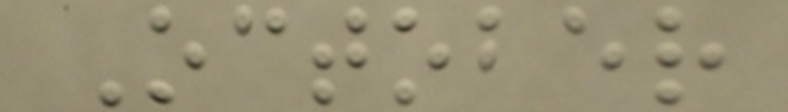October
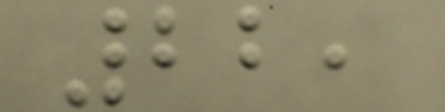22,
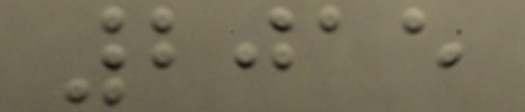2015
